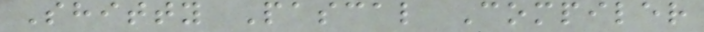Shitty Pascal Compiler
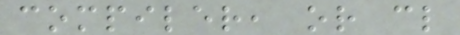compiler, or cl
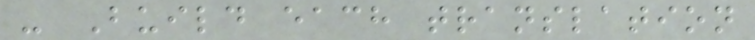- Build each translation
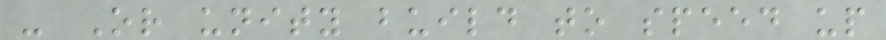- Or unity build to speed up
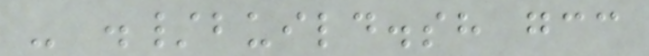- ./build.sh gcc
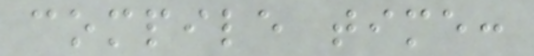compile time:
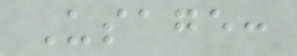Usage:
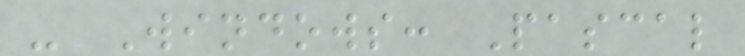- Windows: Pascal
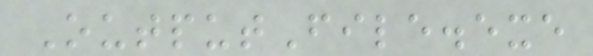OutputFile.exe
